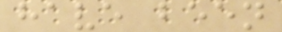have been
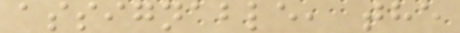assignable, the
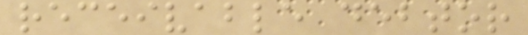receivable debtor
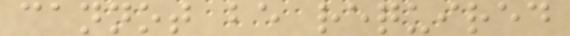cannot be required
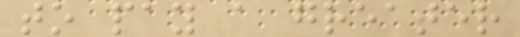to pay a greater
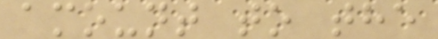amount to the
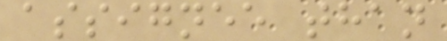assignee than
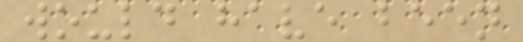would have been
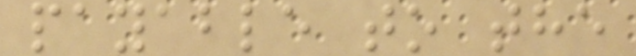payable to the
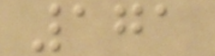171
